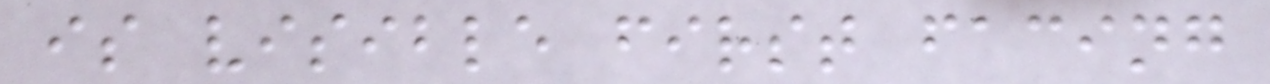is visible first facing
